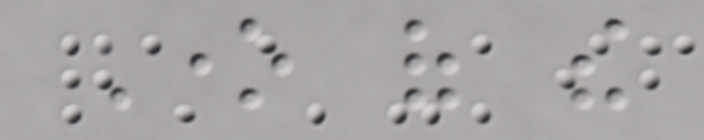One of the
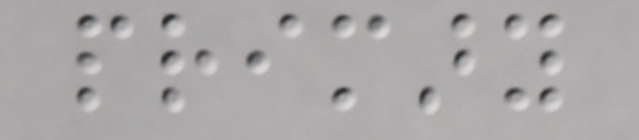primary
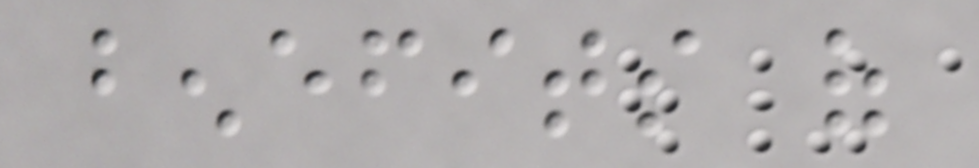benefits of
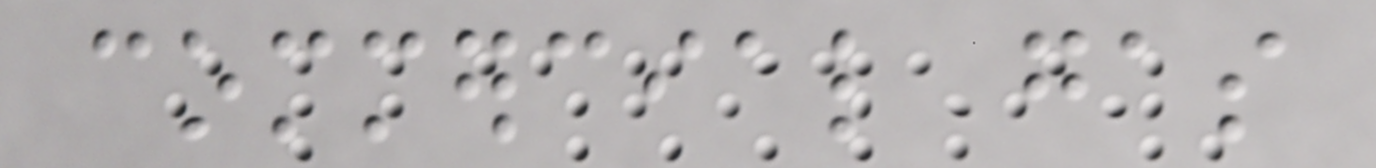commercial gas
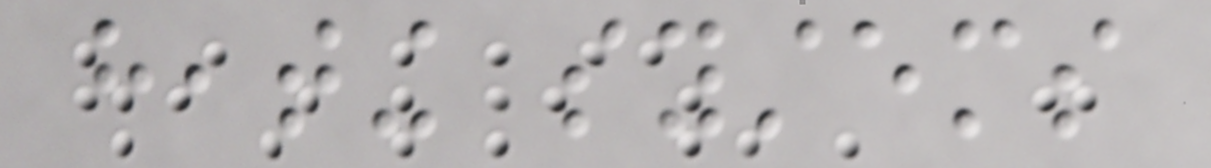heating systems
